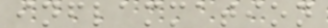inflammation
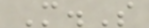M.S
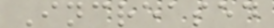Increased
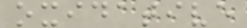oxidative
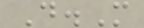D.M
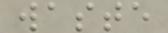waste
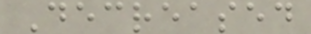Decreased
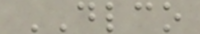DLCO
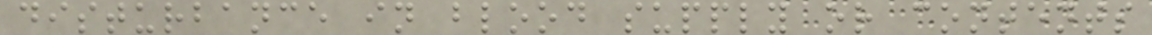disturbance in blood supply or contents
